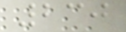230
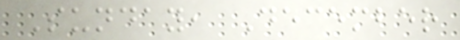Sunday, December
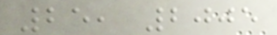25, 2005
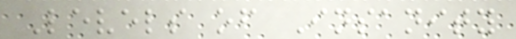Levels of Insanity
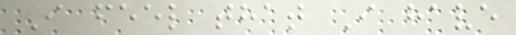I feel that I have
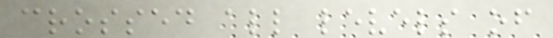crossed all levels of
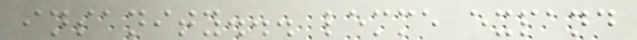insanity... lemme expand
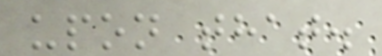upon that.
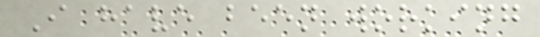I have been working
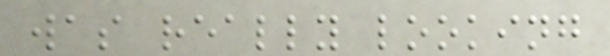was really looking
